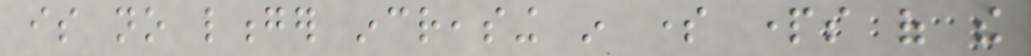is no longer increasing in some parts of the
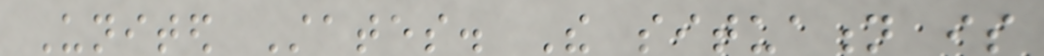United States. The situation is
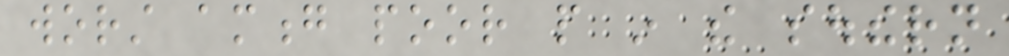worst among poor people in the southern
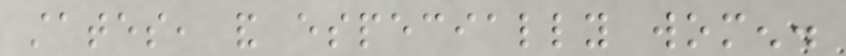states, and especially women.
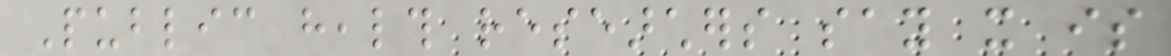Public health researchers say it is
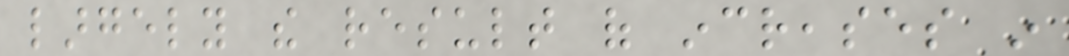largely the result of increases in
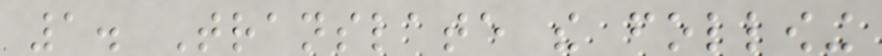1. Translate the following
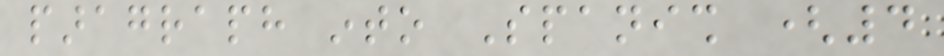paragraph into Spanish (4
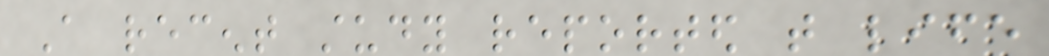A recent study reported that life
